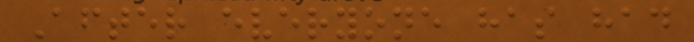After everyone has had
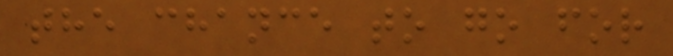the chance to go for
